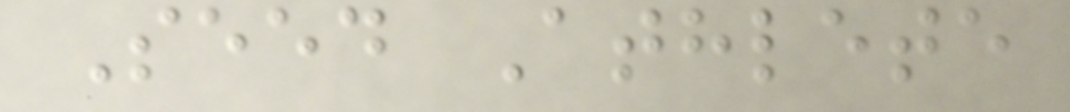Seed Athlete
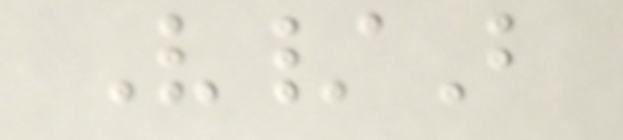V/B
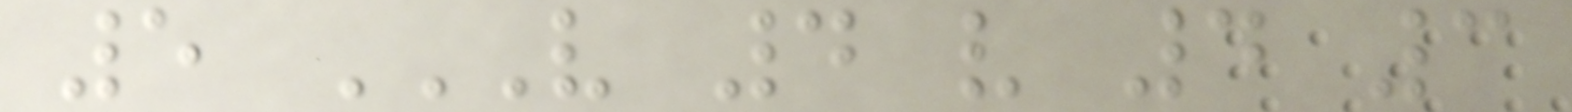5 V 4 V 4 3
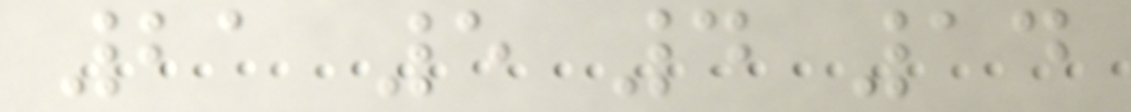21 5 4 14
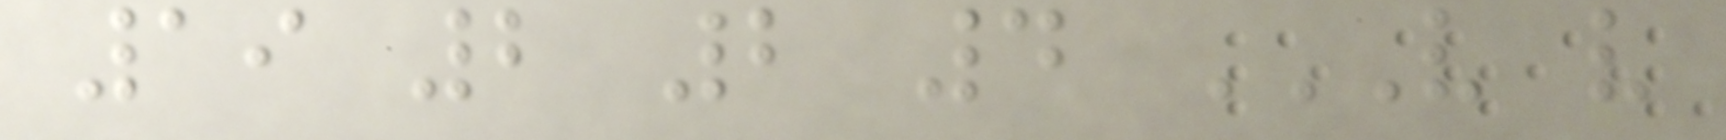19 2 2 4 V V
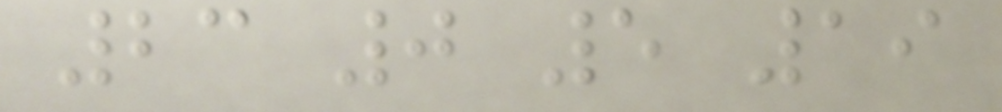23 0 5 19
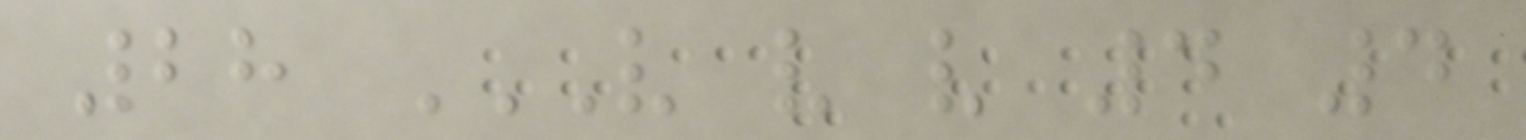28 V V V 4 4
